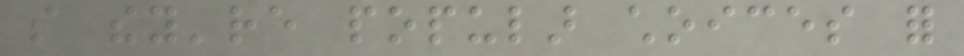so they're popular choices for
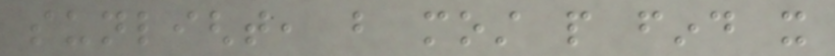sunlight, but most people find it
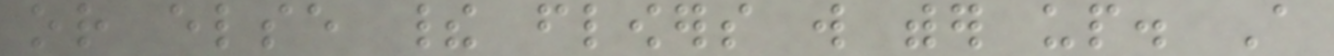or else their flowers will wither up. A
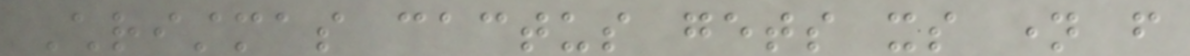Christmas cactus gets its name from
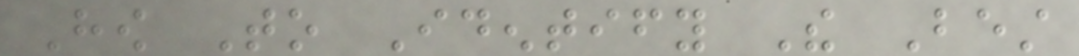How To Identify The Best
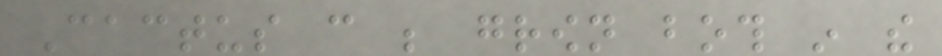Cactus can be grown both in the
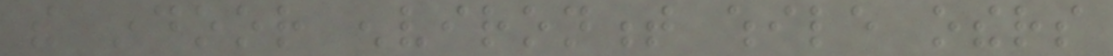the indoor environment while others
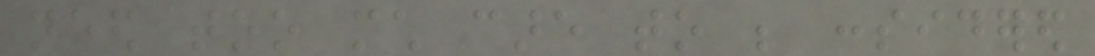need too much care to be considered
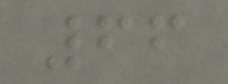66
